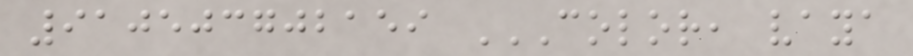910503702159 COLOR, VAYA
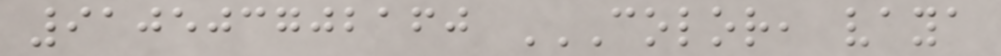910503702160 COLOR, VAYA
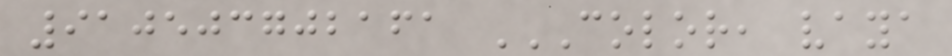910503702161 COLOR, VAYA
